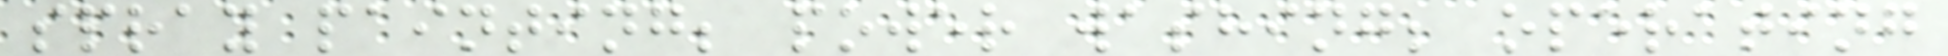spray painting; power washing; operating
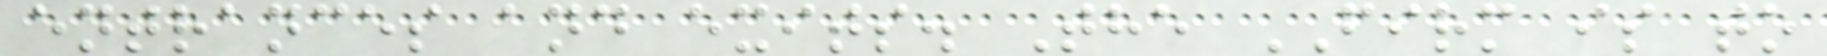entrances and exits. The FIRM is to
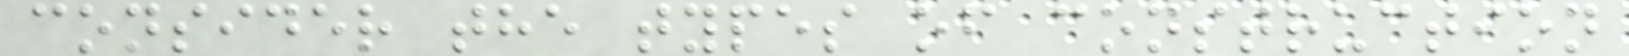consider the types of construction
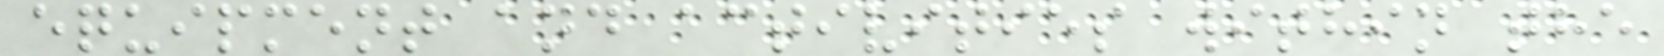equipment and activities within the
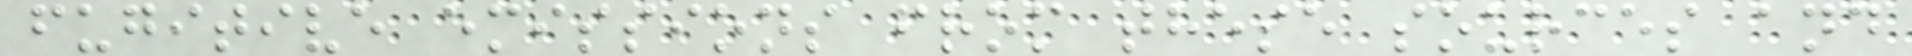fugitive emissions from these sources and
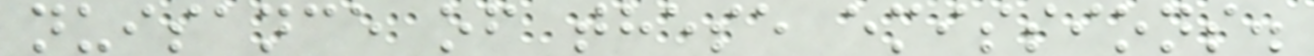nuisance of these emissions.
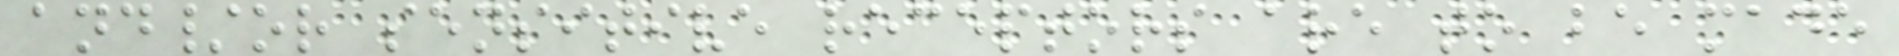and/or sensitive receptors are to be made
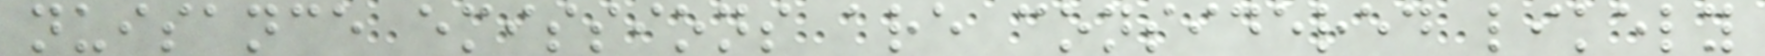nuisance emissions are considered likely
